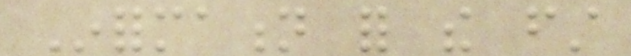Information for the first
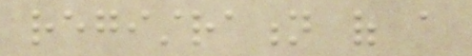registration of a
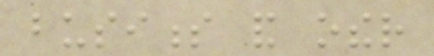business and other
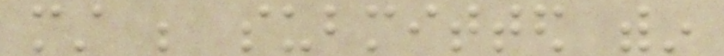must be submitted within
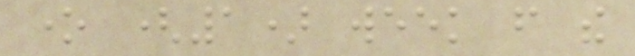one (1) week from the
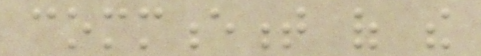commencement of the
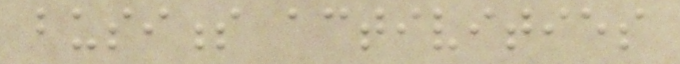business activities
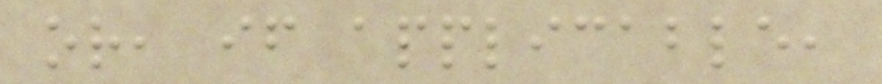or, if applicable,
